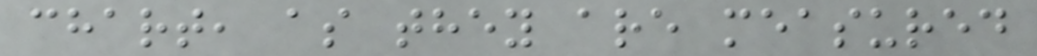chart, as they are measured
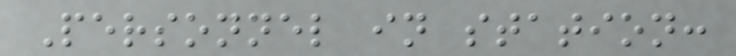Personnel in station:
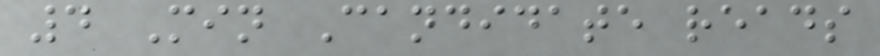4 Min Candidate reads
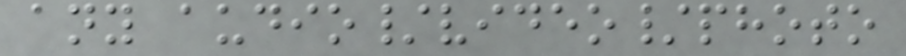any audio/video/photo
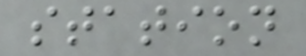station
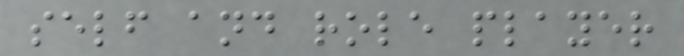self and role player
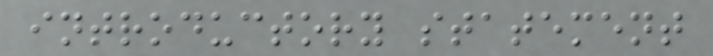introductory statement
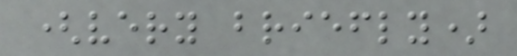(very briefly)
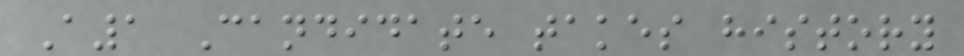A1 Candidate takes history
